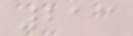213
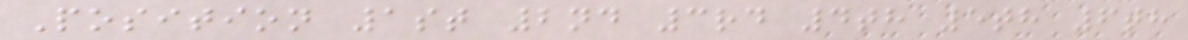Position 1st 2nd 3rd 4th 5th 6th
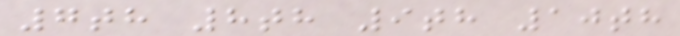7th 8th 9th 10th
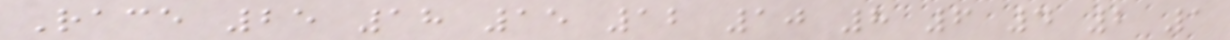Race 25 18 15 12 10 8 6 4 2 1
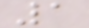1
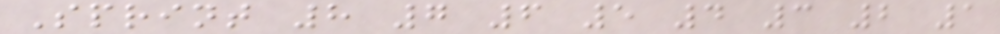Sprint 8 7 6 5 4 3 2 1
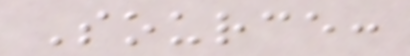Source:
